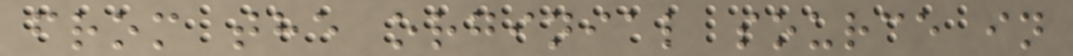from the orginial source in
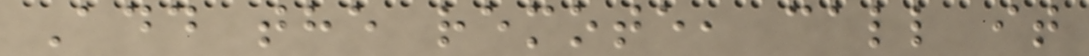Add the remote, call it
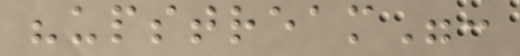"upstream":
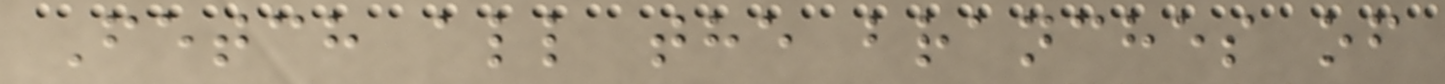Fetch all the branches of
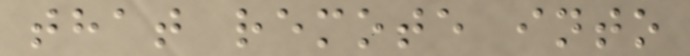that remote into
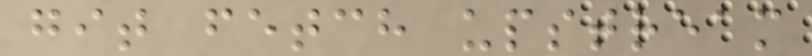git fetch upstream
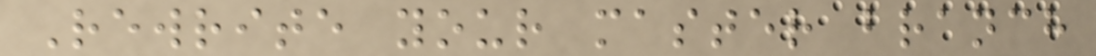Rewrite your master branch
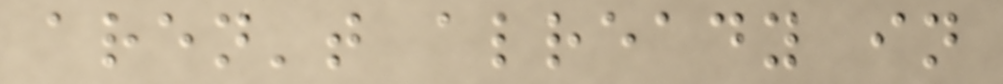aren't already in
